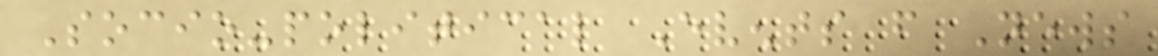Socio-political Events from News
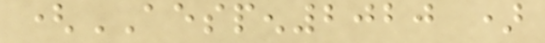(AESPEN2020 )
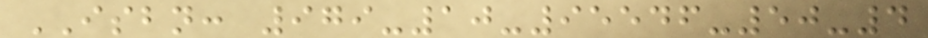ISBN: 979-10-95546-50-4
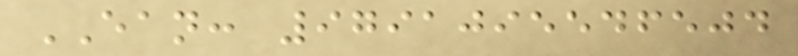EAN: 9791095546504
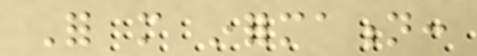For more information:
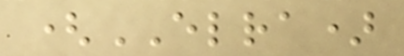(ELRA)
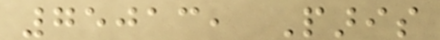75013, Paris
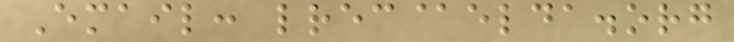Email: lrec@elda.org
